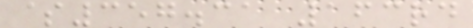$357.31 163rd
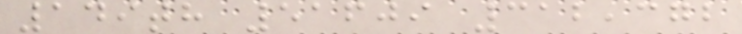149th 51609 312,372
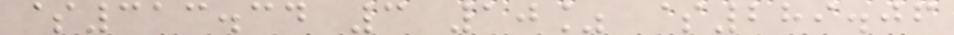$313.34 3 10% $289.06
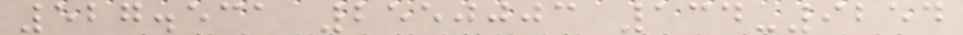527.531 2550003 134-9254
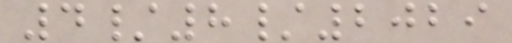4/8/2029
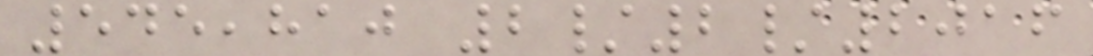545,810 2/2/2016
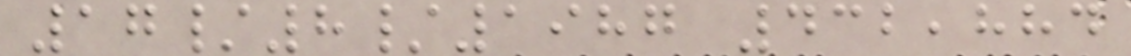17/8/1987 432,884
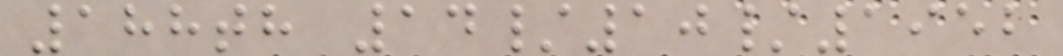188th 14/10/1952
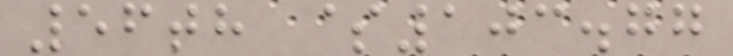56th $103.77
